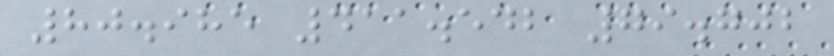80.985 411.542 79.702
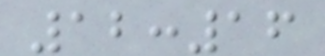12:16
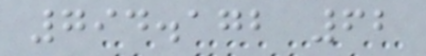794.172 62
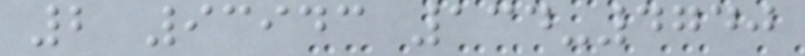2 93943 134-4740
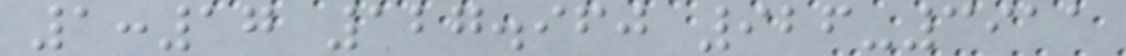1:17 127.960 926-3911
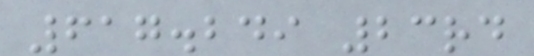617.249 23rd
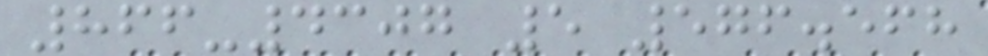866-4307 5 576.568
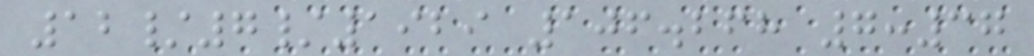12/7/1929 106.268 7:37
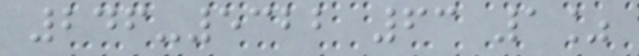246-5322 63 1%
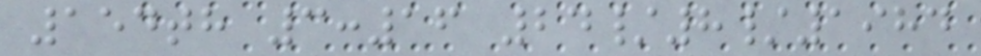154th 3:16 24/8/1984
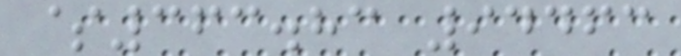$363.83 94463
